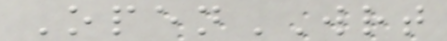OpenWRT
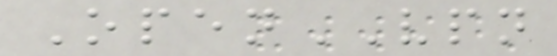OpenVPN
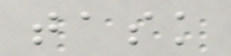task
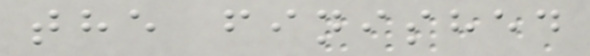the finished
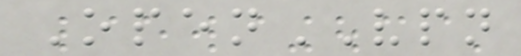OpenVPN
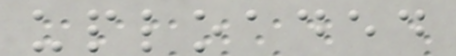uploaded
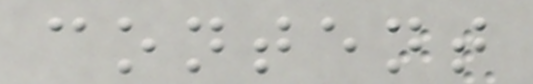content
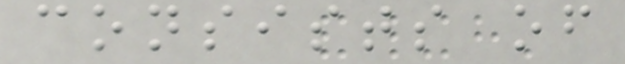consists of
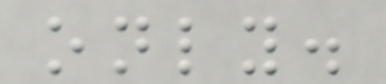only.
